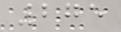275
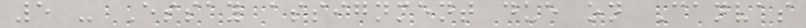5 - Essay assignment due on Canvas
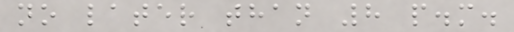no later than 8 p.m.
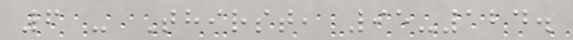6 - Thirst, 95-124.
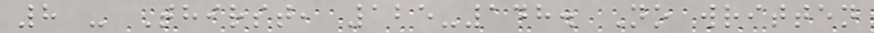8 - Thirst, 125-148. No written
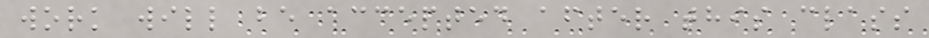work will be accepted after this class
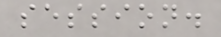session.
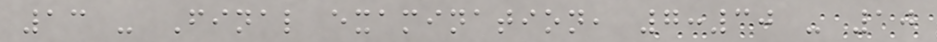13 - Final examination, 7:30 - 10
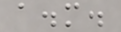a.m.
